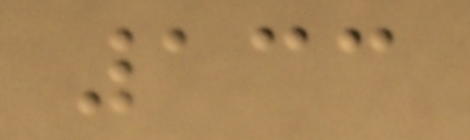133
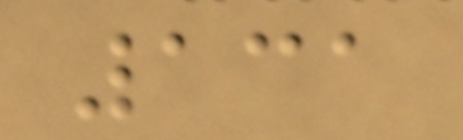131
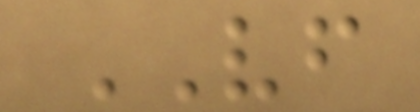VF
